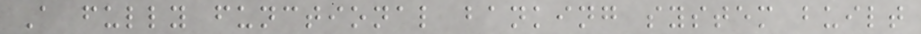A fully functional banking system built
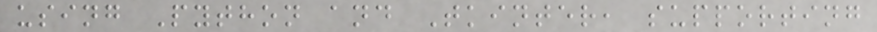using Python and Tkinter, supporting
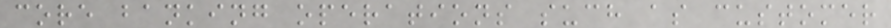core banking operations such as customer
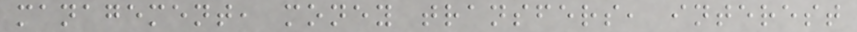management, money transfers, interest
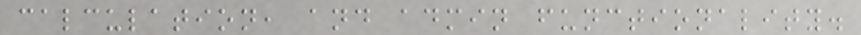calculation, and admin functionality.
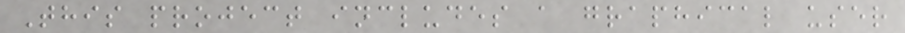This project includes a graphical user
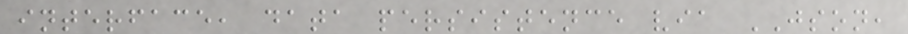interface, data persistence via JSON,
